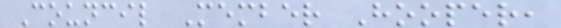Council Member Hooper,
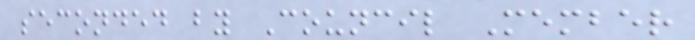seconded by Council Member
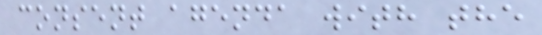consent agenda with the
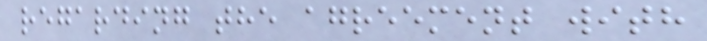regarding the agreement with
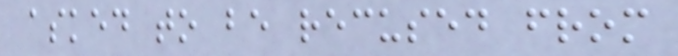asked to be recused from
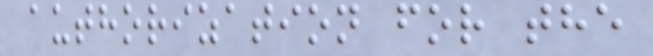authorization for the
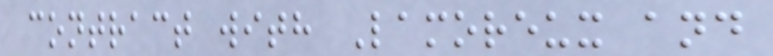contract with Lamoreux and
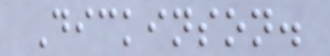Dickinson.
